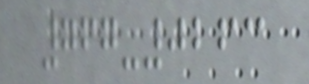767-0263
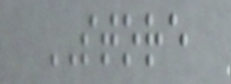STORE
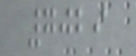7029
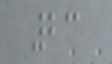23
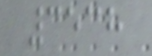3538
